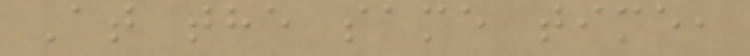At the same time,
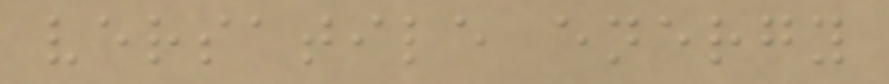versatile energy
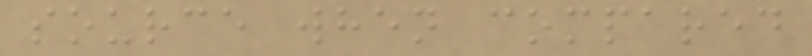source when compared
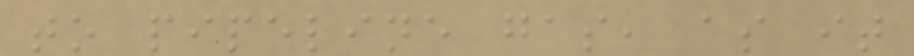to pipeline gas, as it
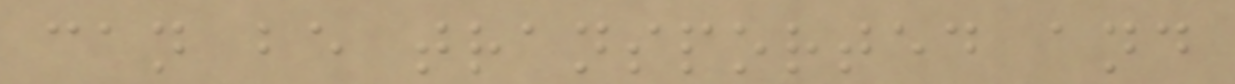can be transported and
